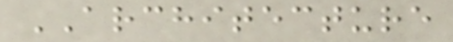ARCHITECTURE
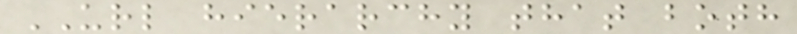URL hierarchy that both
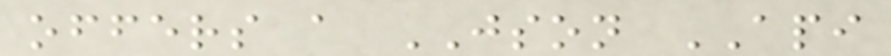offers a JSON API
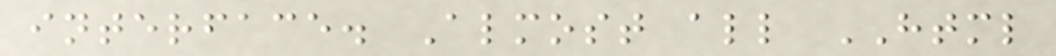interface. Almost all HTML
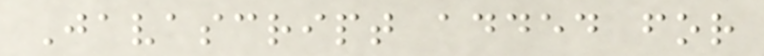Javascript added for
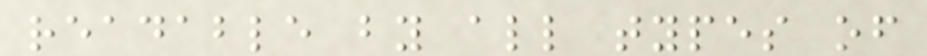readable by all types of
